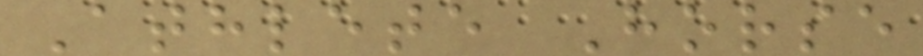Athlete Horse
